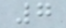7
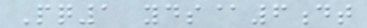Pq1 yds@6dt
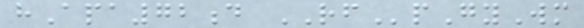hApa72d RFpGyWm
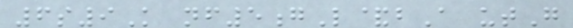6s9K nf5gL&bA utG
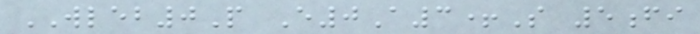WLEB0P E0A3+S 5fi
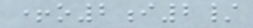+o2i2/
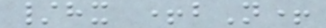/hx +bN+
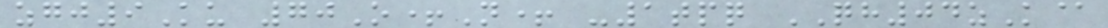zgj9Ku 70O+N+ -1tpq QH04zK@
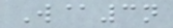W@3n
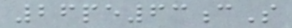26pe63cS
